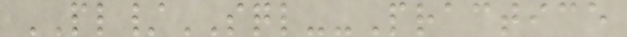PL/SQL--Practice
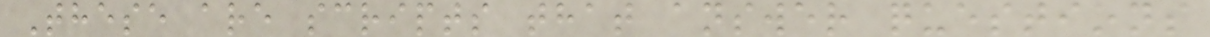These are scripts that answer questions
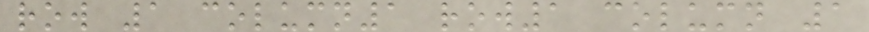row 1 column1 row1 column 1
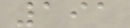191
